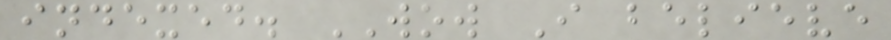indexed. WOW I believe
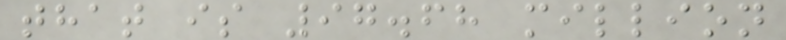that is 97.68 million
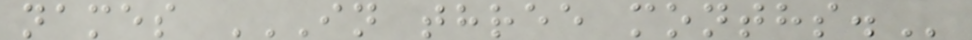names IN THREE MONTHS.
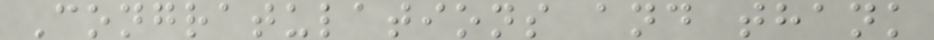Congratulations and thank
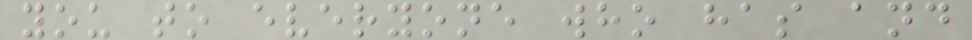you to everyone who has and
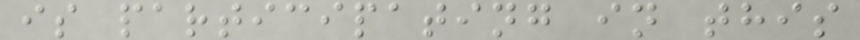is participating in this
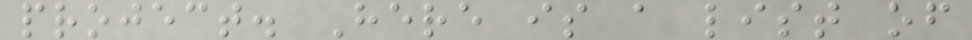project. Here is a list of
